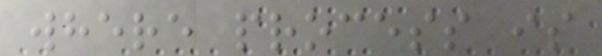where process is
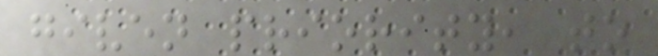given priority, to
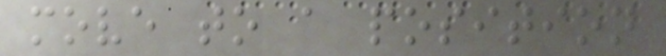move to a position
